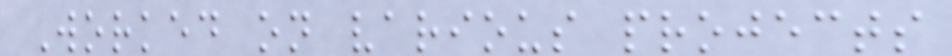Worked on various projects
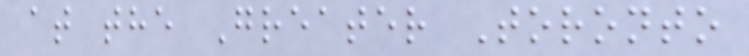at the Greater Toronto
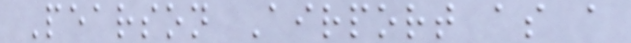Pearson Airport as a
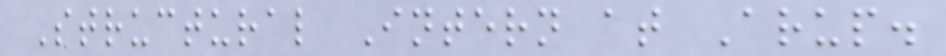Structural Intern at Arup.
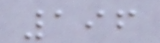196
